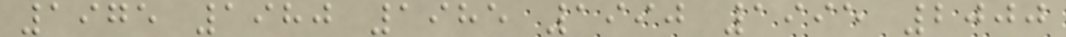1975 1980 1985 1990 1995 2000
